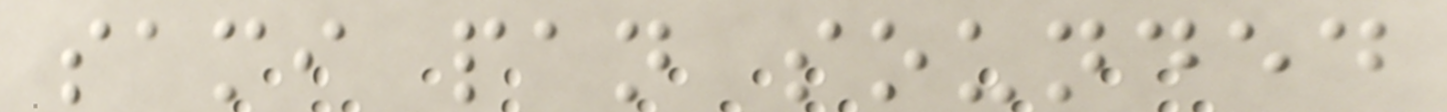sami pan sounded
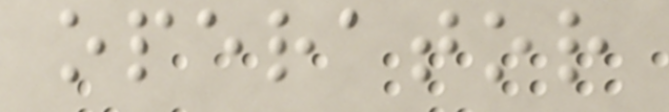operator
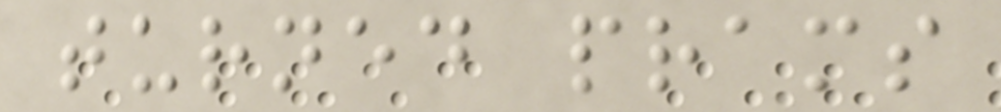turned prams
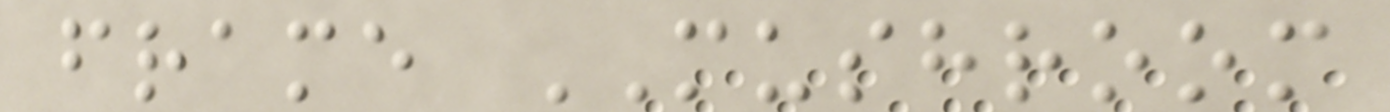frame MUSHROOM
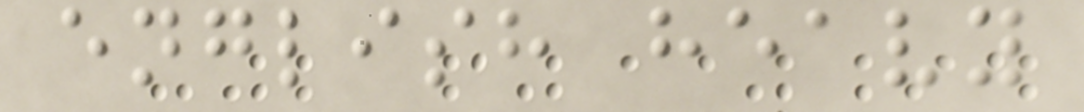english heavy
